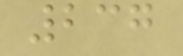237
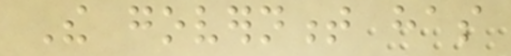The government has
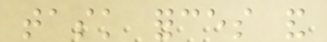task forces and
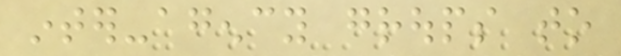inter-agency groups to
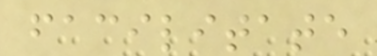facilitate
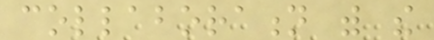collaboration with the
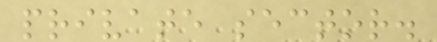private sector.
